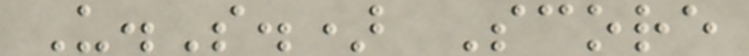U.S.) Score
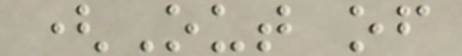(Out of
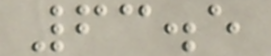63.5
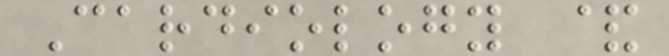Cardiology &
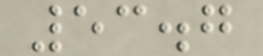53.7
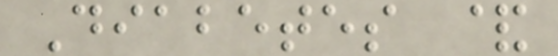Diabetes &
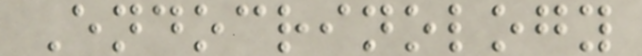Endocrinology
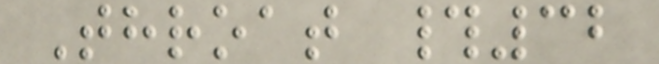Throat #32
